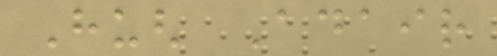Hugh Adair
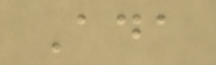Ada
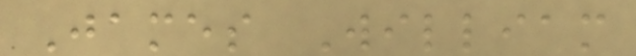James William
